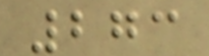273
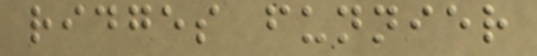ridges funnier
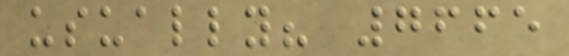usually? 7665
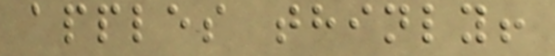apples thinly!
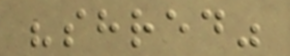"shred"
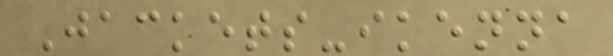Jackets-ikenna
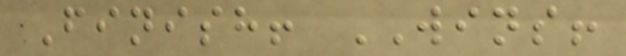Finish! WINS!
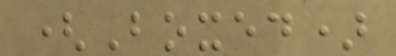(Boxed)
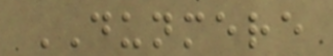DUNMERE
